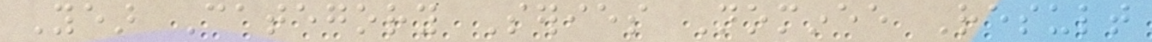Year Category Series Nominee Result
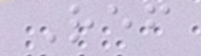Ref
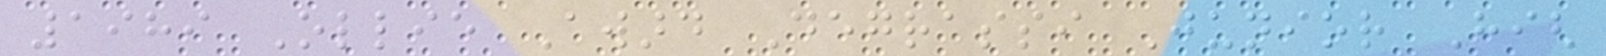1989 Ollie Award Degrassi Junior High
